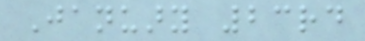January 23rd
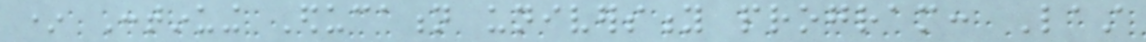* Continuing Education university program: Last
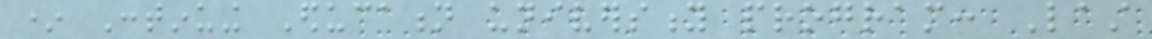* Continuing Education university program: Last
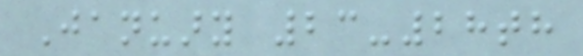January 23-28th
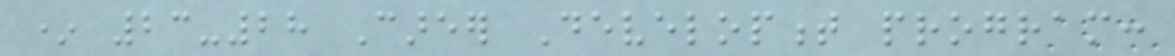* 23-28 Career Development program:
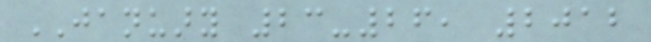JANUARY 23-26, 2012
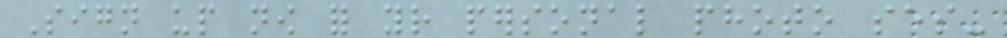Sign up now for your personal photo ses-
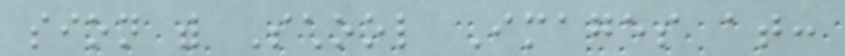sion with School Images at:
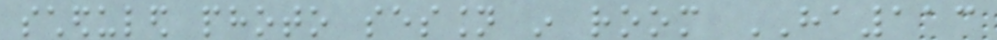scheduled photo session in room HA113
